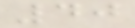40
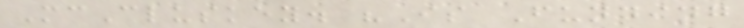McCluskey. "Is Funding
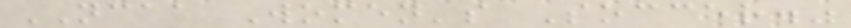NCAA Women's Soccer."
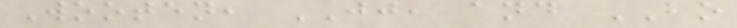Wooten, JJ, and BO
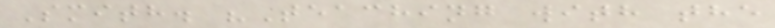Smith. "Teaching with the
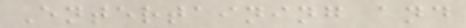Entertaining and
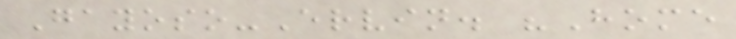Gayoso-Ervin. "Home
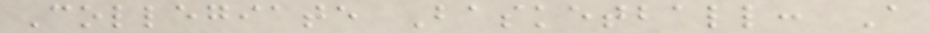Collegiate Basketball: A
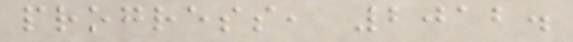progress, 2012.
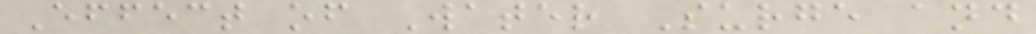Effect of Water Surge and
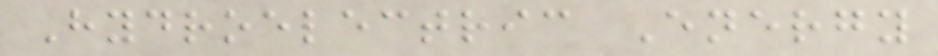Hydroelectric Energy
